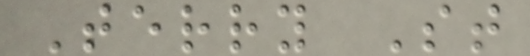Terry St
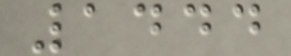1444
